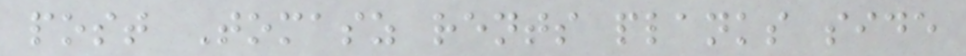post Tomasz rents planks side
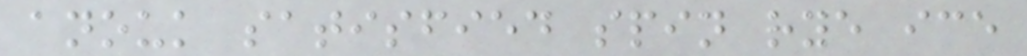anouk satisfied spin rye ice
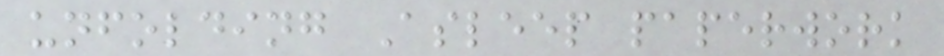unfolding Asleep paperwork
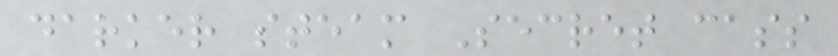darker steam Secret cass
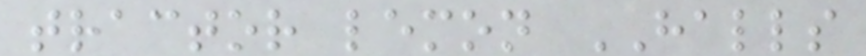tractor lemon HALLS
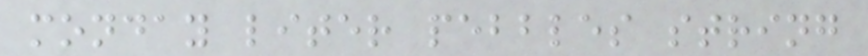monday liter pebbles string
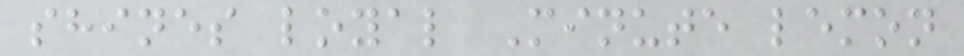shines loyal Minute lemon
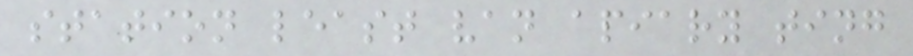station least van apiary ting
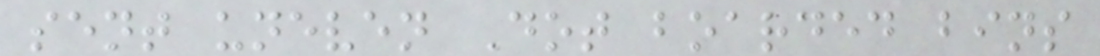sent uneven Dot boarded bins
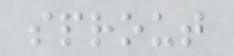sprout
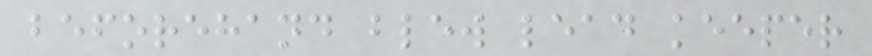beforehand blew lead keeper
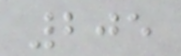205
